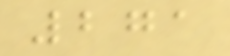271
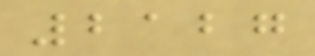2127
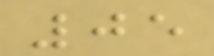05
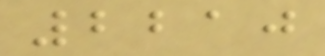2210
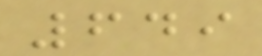649
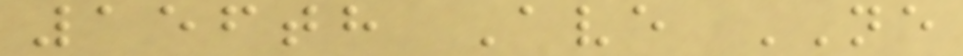156th Ave NE
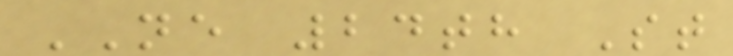NE 24th St
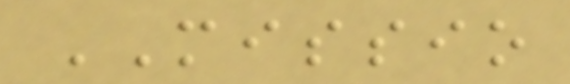MISSIO
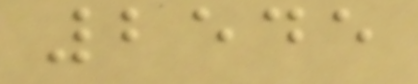2545
